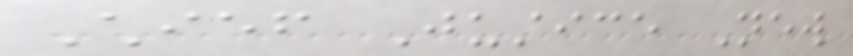Chief Justice New
